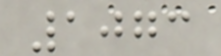1073
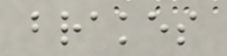brakes
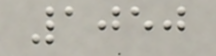1050
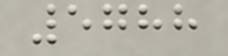5788
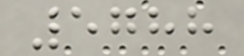5788
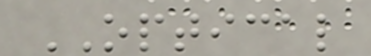OPTICAL
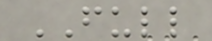FULL
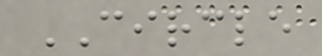CIRCLE
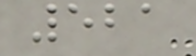521
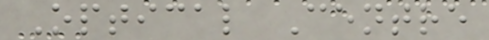Optical Centre
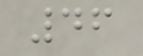46
